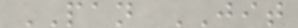PAN JIT
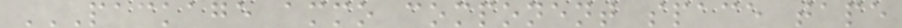PACKAGE AMMO COMPONENT SPACE TAPE
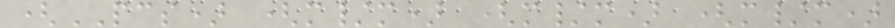(PCS) (m/m) (m/m) (m/m)
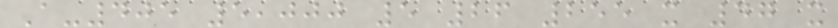A-405 5,000 5 26 255 x 47 x
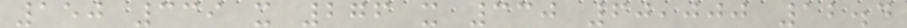150 339 x 276 x 330 60,000 12.4
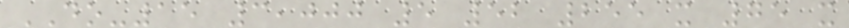DO-15 3,000 5 52 255 x 75 x
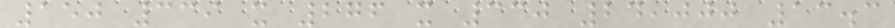150 339 x 276 x 330 24,000 13.3
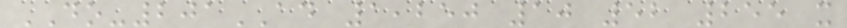DO-201AD 1,250 10 52 255 x
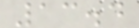13.4
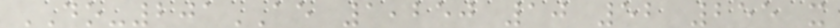DO-201AE 1,250 10 52 255 x
